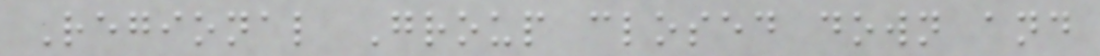Regional Group closed down and
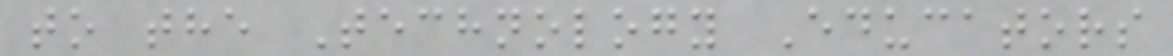to the Technology Educators
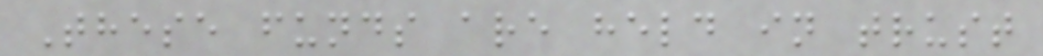These funds are held in trust
